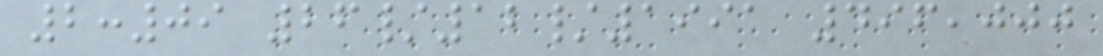2:09 26/12/1991 496,000
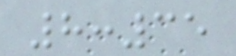8:35
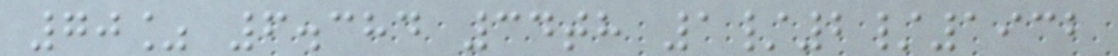70% 6.384 34th 1/2/1932
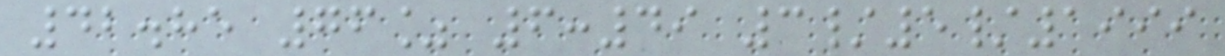42.85 76% 6:49 3/5/1999
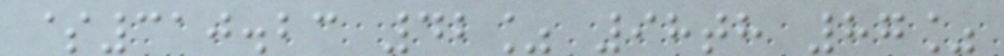$310.23 42% 98th 87%
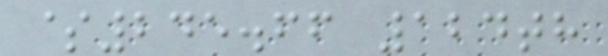$245.66 124th
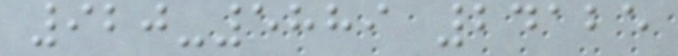920-5889 24125
